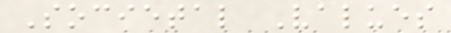Societal Values
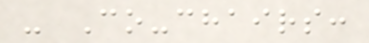- Co-chairs:
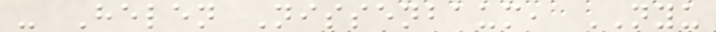- Helen Nissenbaum, NYU
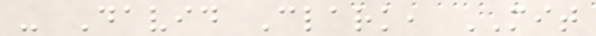- David Clark, MIT
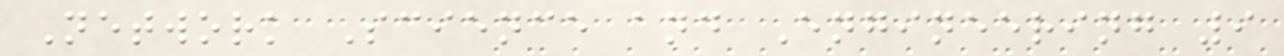Network Science and Engineering 9
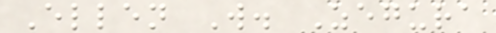Ellen W. Zegura
